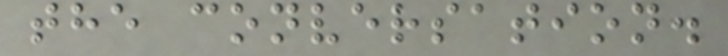the conversation.
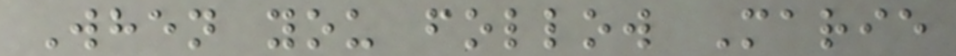When you follow Marie
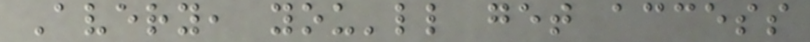Avery, you'll get access
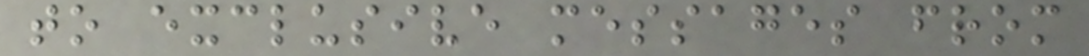to exclusive messages from
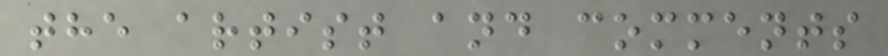the artist and comments
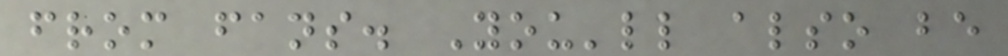from fans. You'll also be
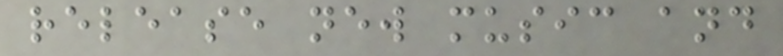release new music and
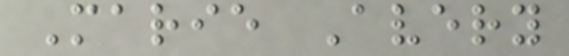Marie Avery
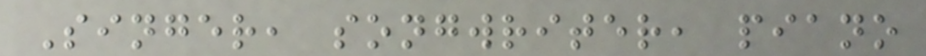Singer, songwriter, piano
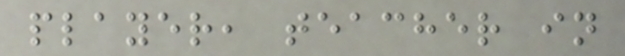player, teacher in
